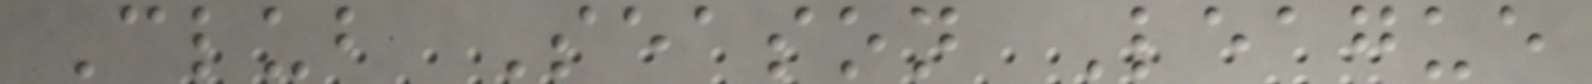Club Season League
